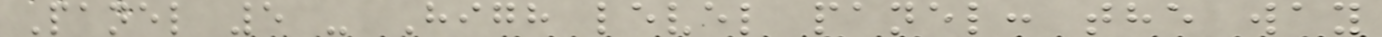Panel 5 - High level panel: the way
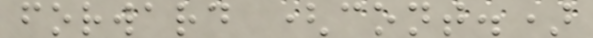forward (cont.)
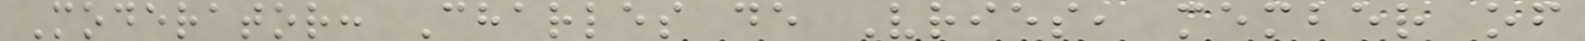Moderator: Charles de Vries, member of
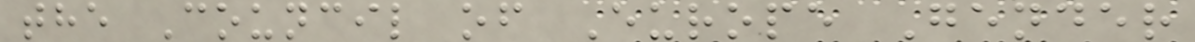the Council of Europe Gender
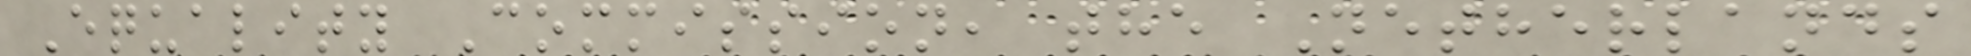Equality Commission, the Netherlands
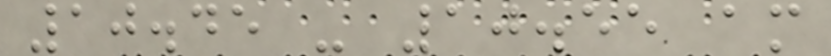10.45 - 10.55 am
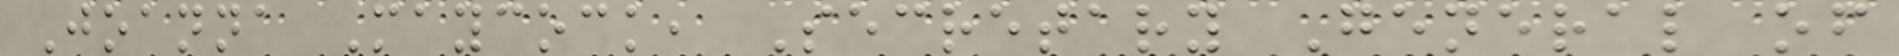Joanna Maycock, Secretary General of
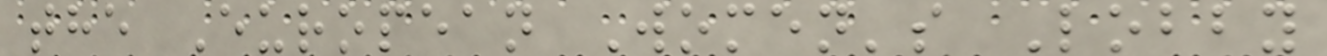the European Women's Lobby
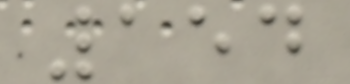154
